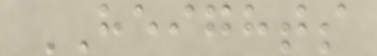HEIGHTS
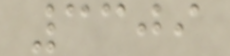3309
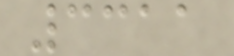3311
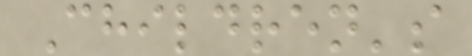Children's
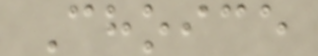Choice
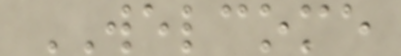WELCOME
